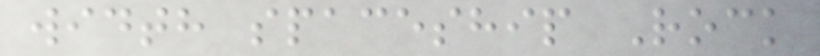width spaceship Rock
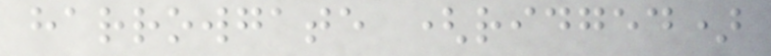harrowgate (ridged)
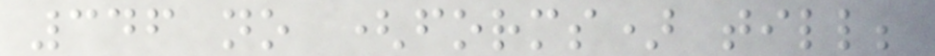346 no (forms) till;
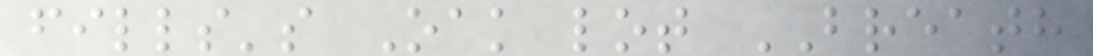fills's Oak lot BREATH
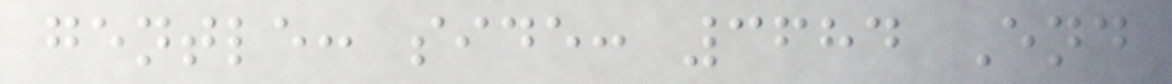gentle: side: 3684 End
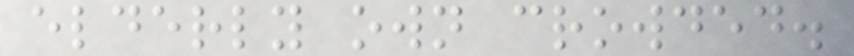elderly own crowded.
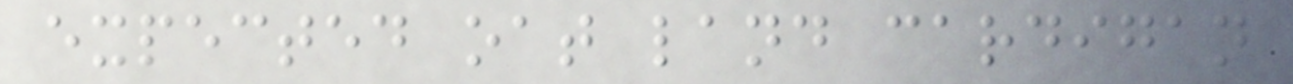expected oat land cardigan
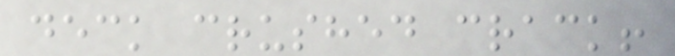deck crushed crack!
